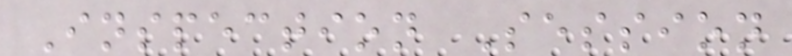Inspection Session
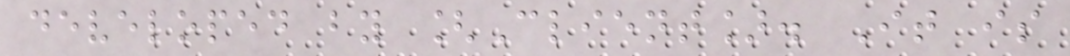developed by [Client]. It is
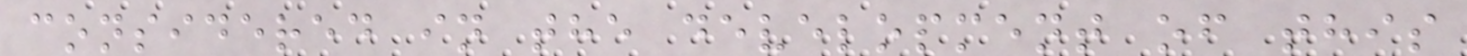considered in the development of this
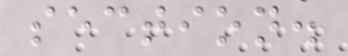section.
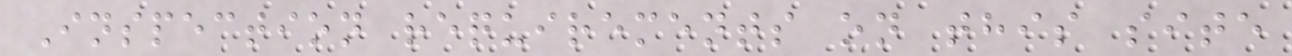Inspection requirements on this site
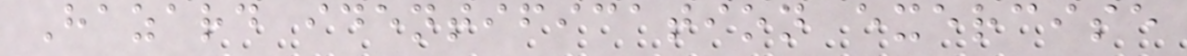Hazard identification exercise
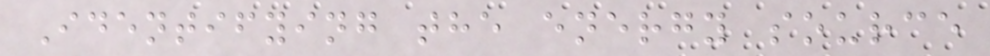Identifying the energy source
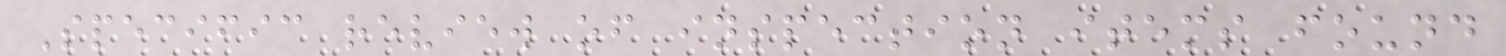Specific review of inspection items found
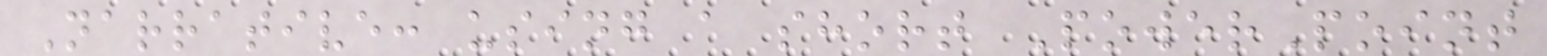Narrative: using a short PowerPoint
